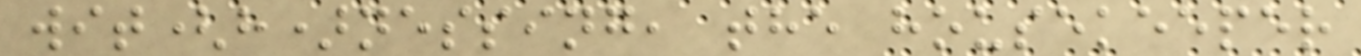wit(h)nessing, the housekeeper
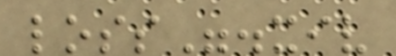loss".xiv
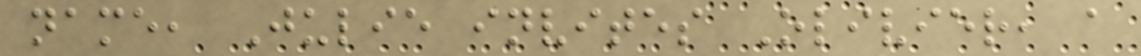name, Julie invites Olivier, a
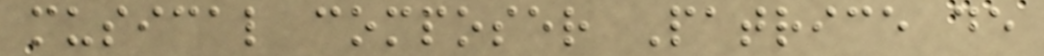musical composer Patrice de
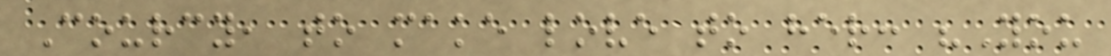Courcy, to make love to her: "You
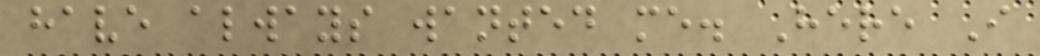have always wanted me. Here I
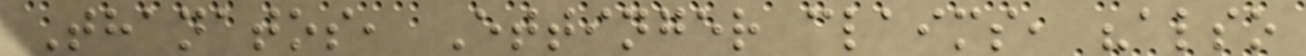Thanatos, Ettinger claims, "also
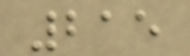215
